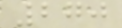270
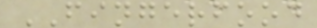FINGERFOOD
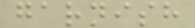garnish
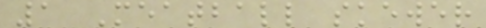1 Meatball skewer
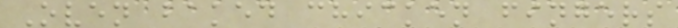Oven baked chicken fingers
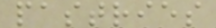pastries
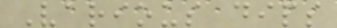Various dips
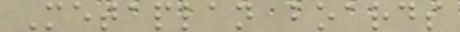Metaplan boards
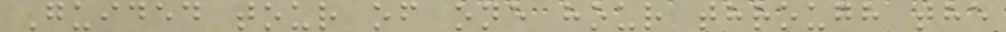Guided tour of one hour through the
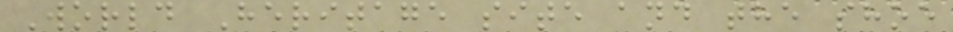World Heritage site and the shoe
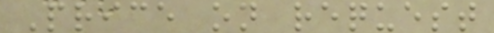Price on request
